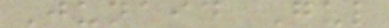Junaid Gul
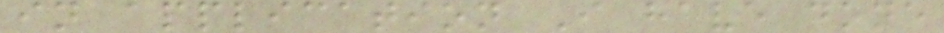in application I have done
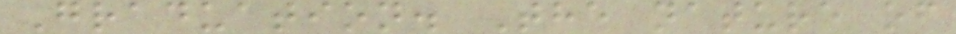Graduation. The nature of
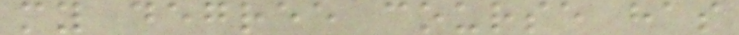my degree course has
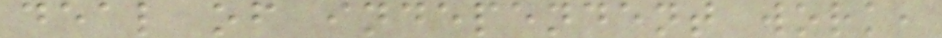deal of independent work,
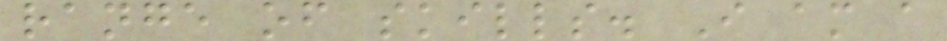range of skills. I am a
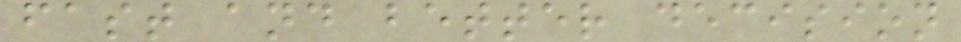fast and better decision
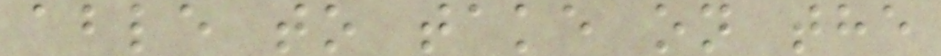able to take on the
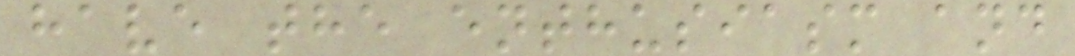have the enthusiasm and
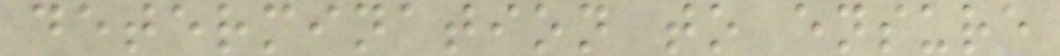determination to ensure
